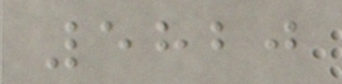5820
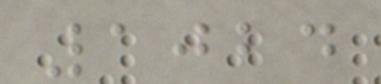1024
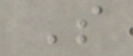S
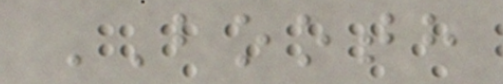BOOTH
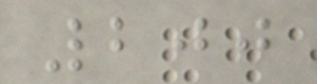200
